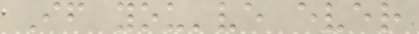If you've ever
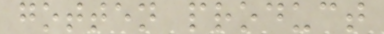gotten product
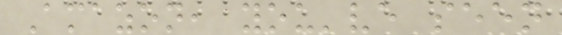Amazon, you've seen
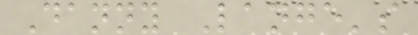Danny Lange's
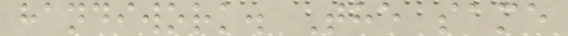handiwork. The same
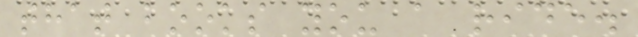that books you a ride.
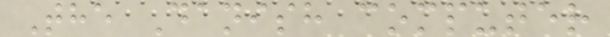The Danish computer
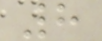8
